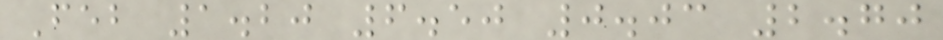Feb 1.20 6.50 0.03 2.70
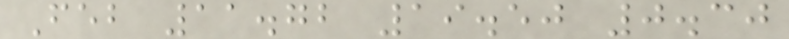Feb 11.72 19.50 0.30
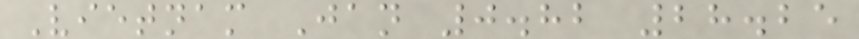Vietnam Jan 0.82 28.25
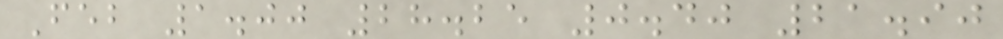Feb 1.00 28.25 0.40 21.90
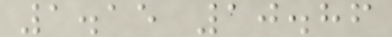1.15 10.86
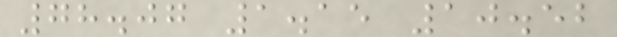78.07 1.15 10.52
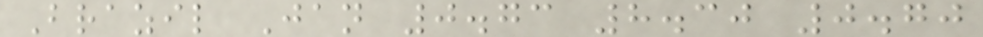Brazil Jan 0.73 8.30 0.70
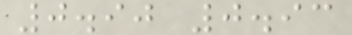0.90 0.93
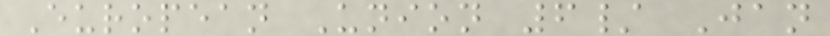European Union 6/ Jan
